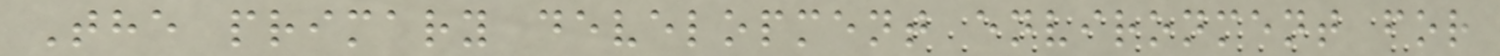The primary development environment for
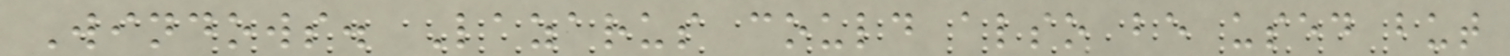Windows. Lazarus could also be used but
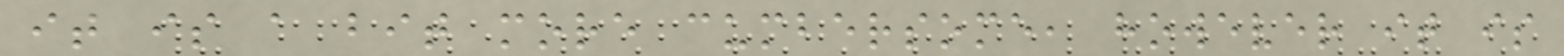it is a bit more cumbersome, however it is
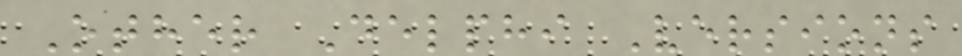Other Delphi Versions
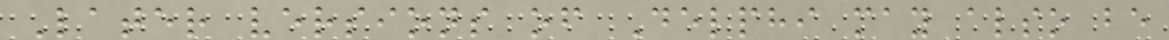Later versions of Delphi may also be
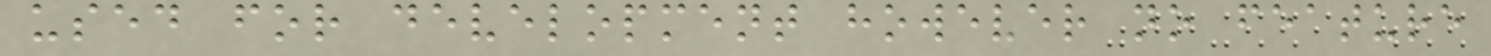used for development however no feature
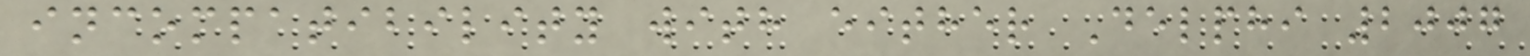incompatibility with either Delphi 2007
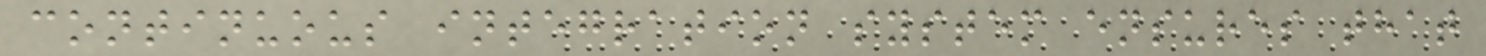continuous integration system ensures that
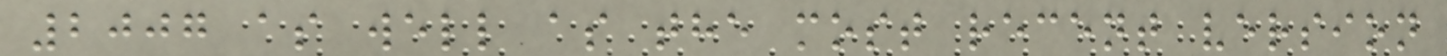2007 as well as the most recent version
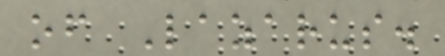of Lazarus.
